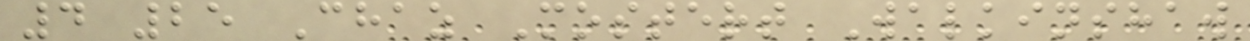4 25 Chaz Mostert Walkinshaw
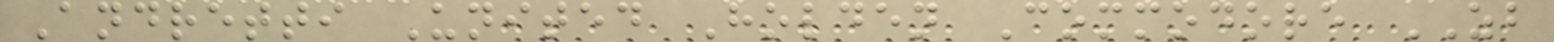Andretti United Holden Commodore ZB
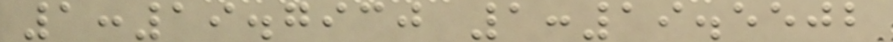1:19.7930 1:19.5502
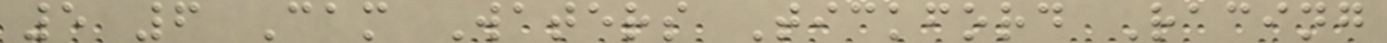5 6 Cam Waters Tickford Racing
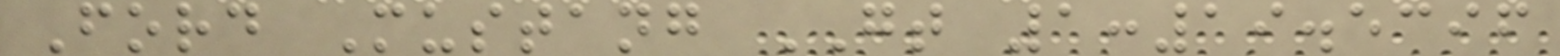Ford Mustang GT 1:19.5396
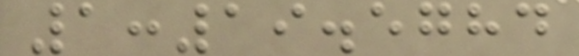1:19.5784
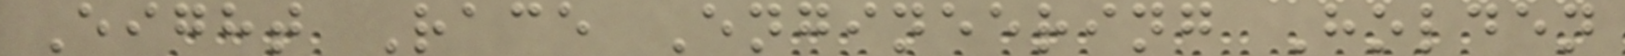Eight Race Engineering Holden
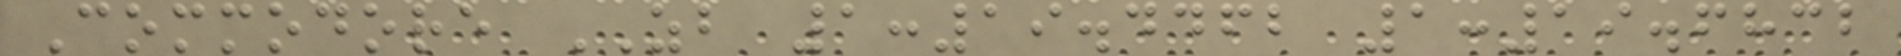Commodore ZB 1:19.4462 1:19.6832
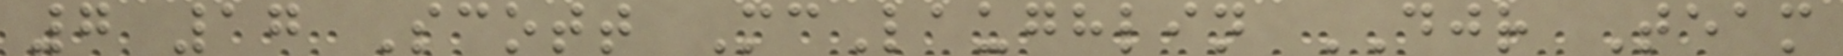7 17 Scott McLaughlin DJR Team
